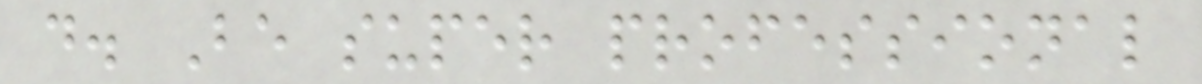d. Be super professional
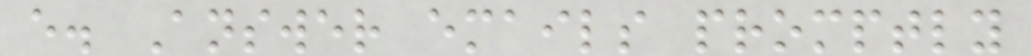e. Answer emails promptly
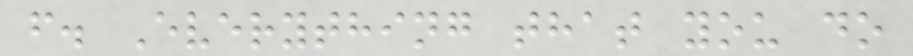f. Everything that you do
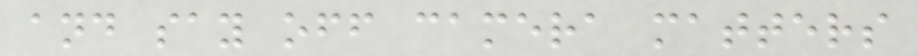and say off camera matters
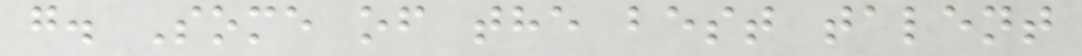g. Some of the best talent
